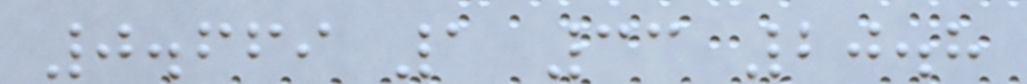0.669 1 33 20.8
